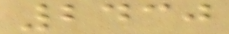2430
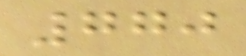770
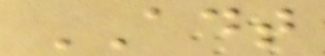ADT
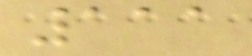111
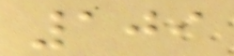109
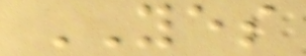YES
